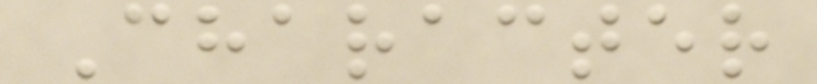Character
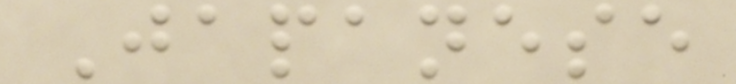Japanese
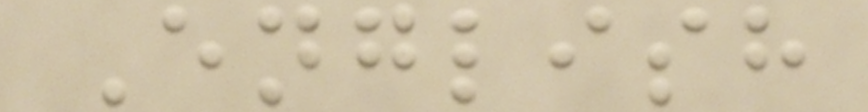English
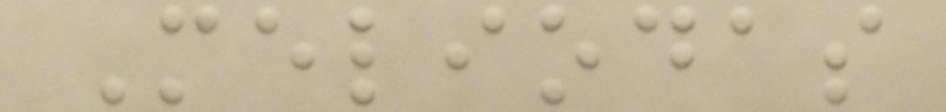Meliodas
